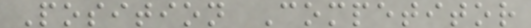Position Competitor
